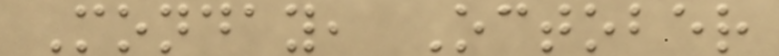Monday, October
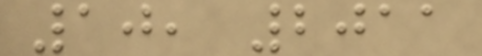10, 2011
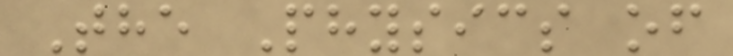The Physics of
